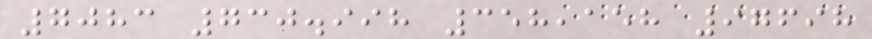7083 730.998 358,158 97698
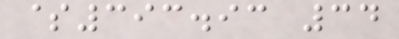$393.93 34
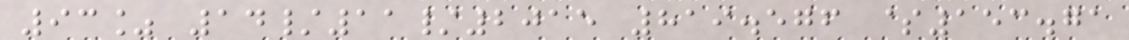93% 14/11/2015 819.576 $153.71
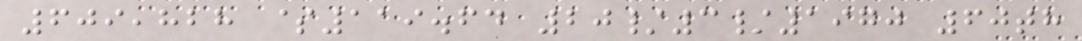609,828 $119.64 20/3/1970 60th
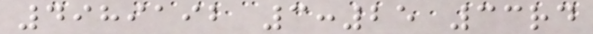4989192 3:25 33rd
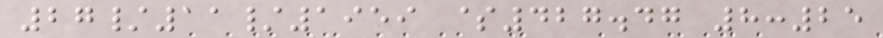27/11/1959 $427.47 8:25
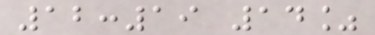12:19 14%
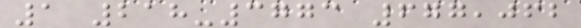1 218-3773 677,062
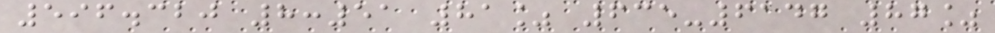596.320 8:51 81% 635-6147 87%
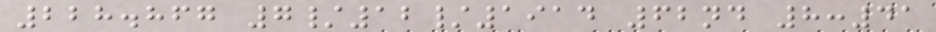228.867 7/12/1914 62nd 8:41
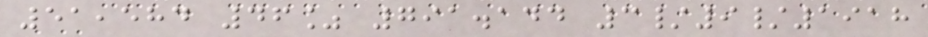51,584 46% 791.144 3/9/1918
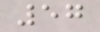57
